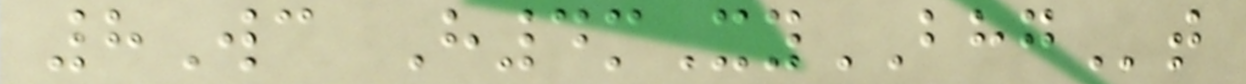8Wc H4mXyBHGt
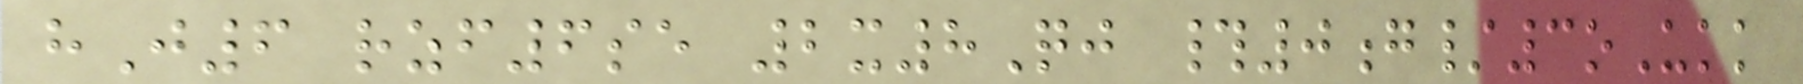hJ6 rzf6se 2x8Qj #0g/3oUkk
